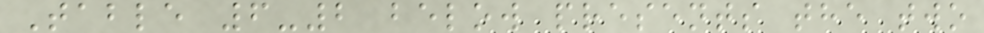Table 6-2 below presents the two
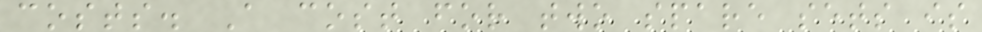costs. A cost for two spare sets is
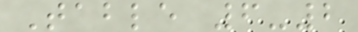Table 6-2
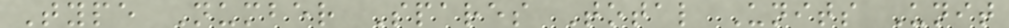Type Number Spares Total Units Unit
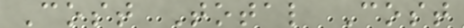Cost Total Cost
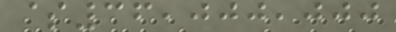$36,000,000
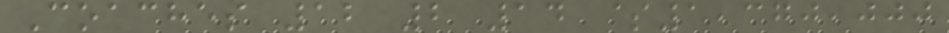Coaches 12 2 14 $1,370,000
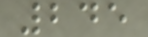245
